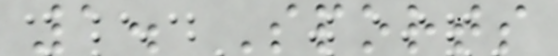1. Sports
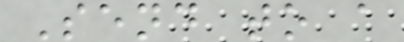Send to a
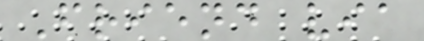Friend via
